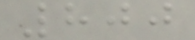800
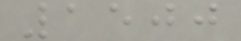1500
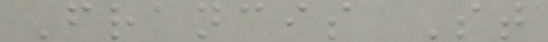Francis St
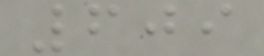609
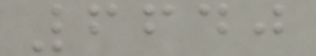6640
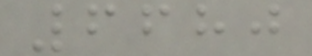6680
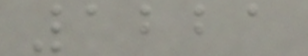1221
